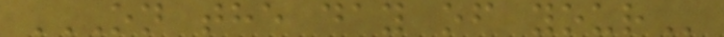ON THE DAY OF YOUR
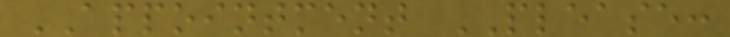APPOINTMENT PLEASE:
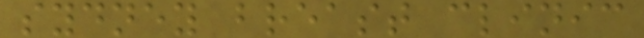sydney breast clinic
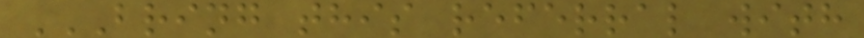BRING THIS REFERRAL WITH
